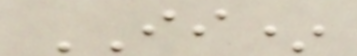II*
